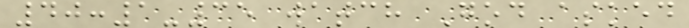40:1-35 watch God asked
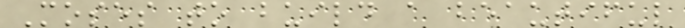Moses to build a beautiful
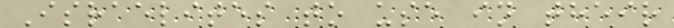Israelites to use in their
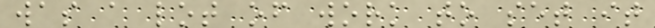was a lot of work to set it
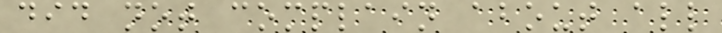did not complain about all
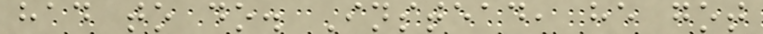had to do. Instead, he got
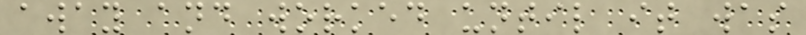away and worked until it was
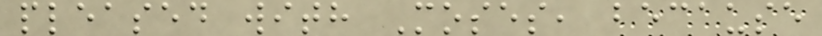pleased with Moses, because
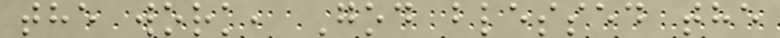the work, God blessed the
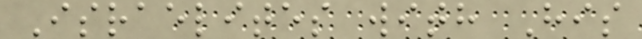Israelites with His
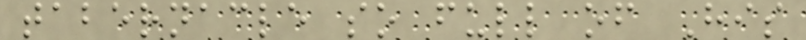tabernacle so full of His
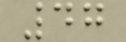47
